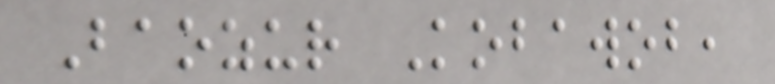Baozur Kobawob,
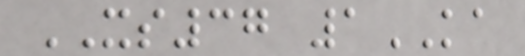XS37 1KA
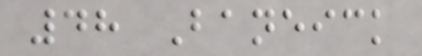48 Baneick
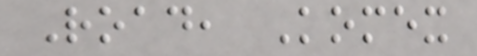Road, Komex
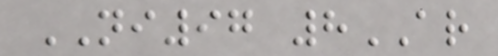NI97 8AR
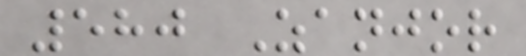580 Zanjor
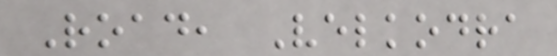Road, Velkodra
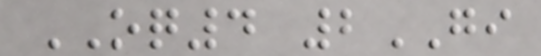OQ4 2GI
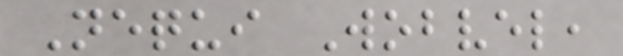Nequi Wobvel,
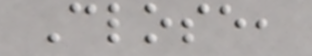Close,
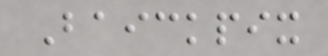Baickpix
